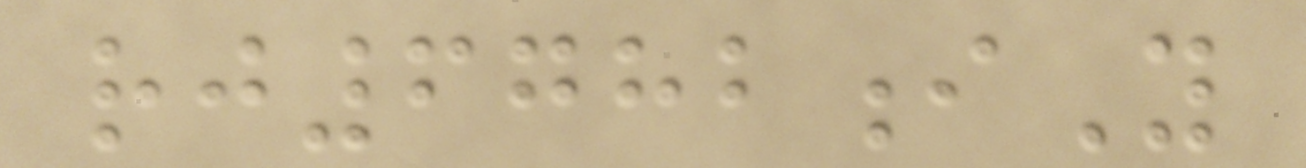rj6782iY
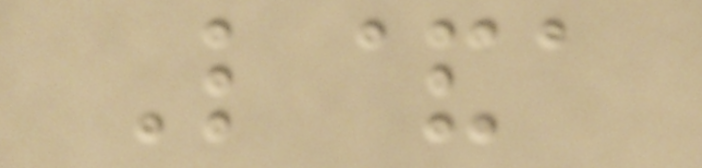L&a
